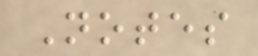Notes
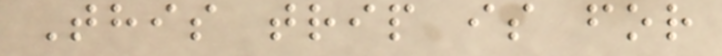This trip is for
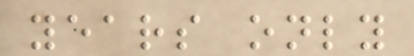years only
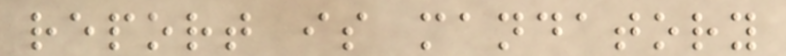report is mandatory
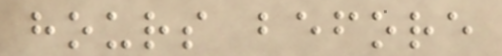hours before
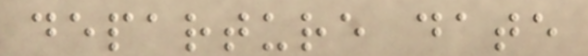departure date
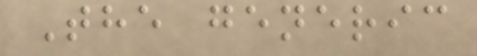The generic
